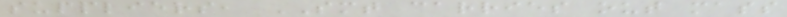suppliers, SMT carries out mass
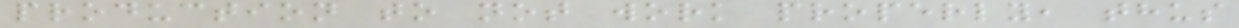production to not work properly, thus
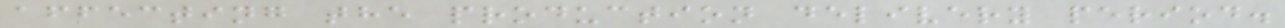affecting the production delivery period.
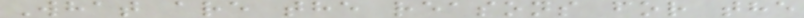What are the reasons for the
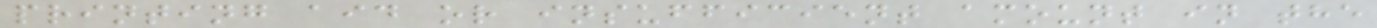printing aid or insufficient amount in the
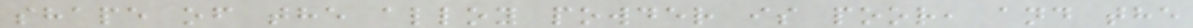shape of the alloy powder is poor, and the
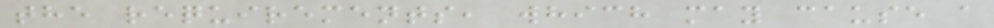the requirements, which may cause a
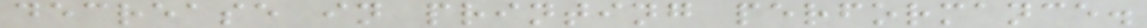decrease in printing performance.
